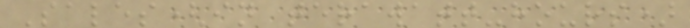Sales(in terawatt-hours)
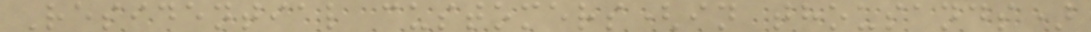Residential customers(in thousands)
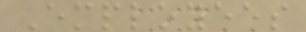Employees
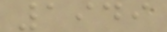1949
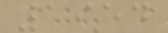1954
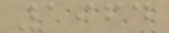1964
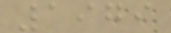1979
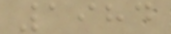1984
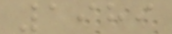1989
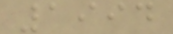1994
